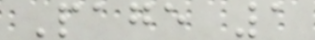Page 1
